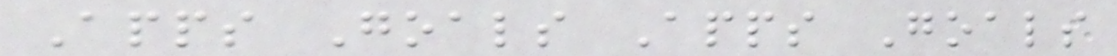Apps Goals Apps Goals
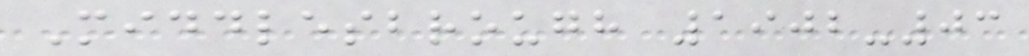Middlesbrough 1902-03
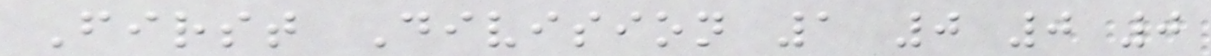First Division 1 0 0 0
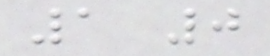1 0
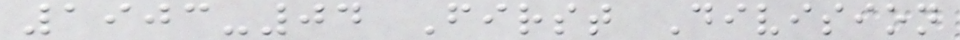1903-04 First Division
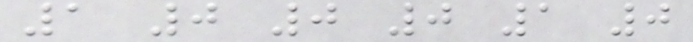1 0 0 0 1 0
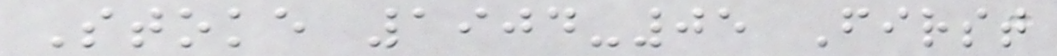Stoke 1904-05 First
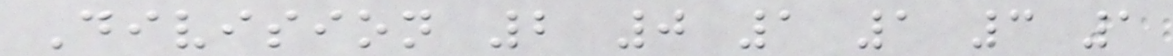Division 2 0 1 1 3 1
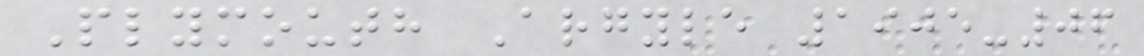Plymouth Argyle 1905-06
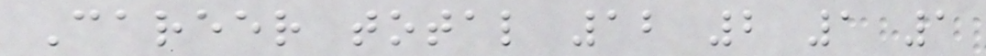Career total 12 2 1 1
